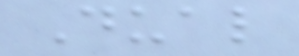Dual
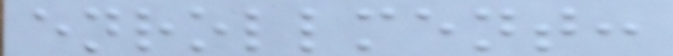enrollment:
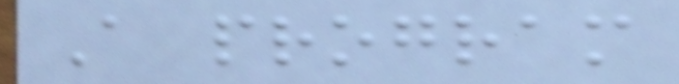A program
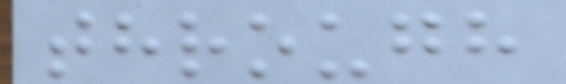through
